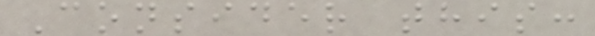Consider this:
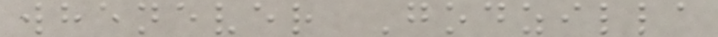whenever Godzilla
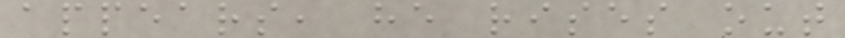appears, he rises out
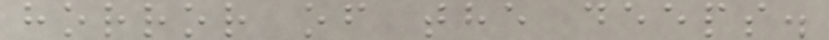horror of the deeps.
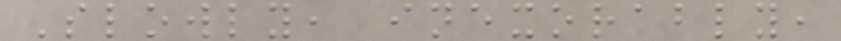Slowly, inexorably,
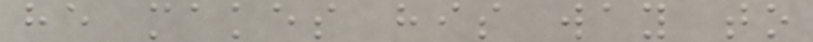he makes his way to
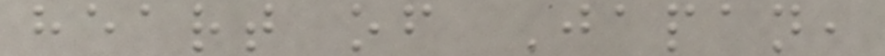heart of Japan,
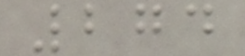274
